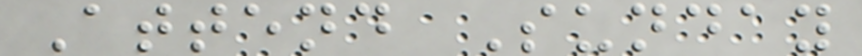Attend Sunday
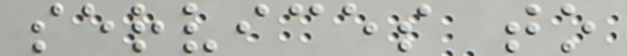services to
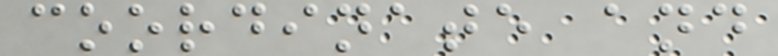coordinate and
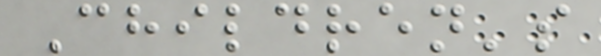Children's
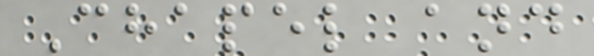Chapel and
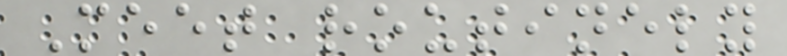Meet routinely
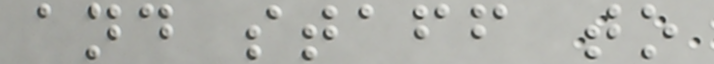and staff to
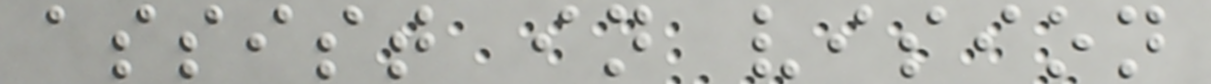assist in vision
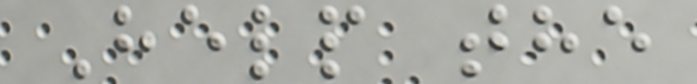Help the
